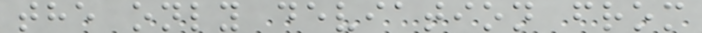the only deviation from
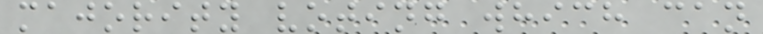majority voting which can
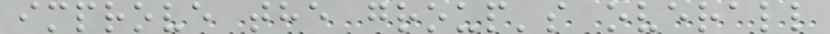improve the group's overall
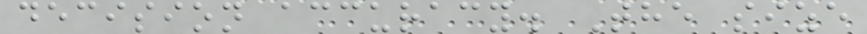decision accuracy. The size
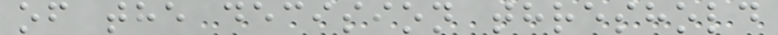of the decision threshold
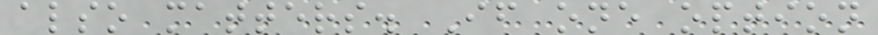also matters. If one option
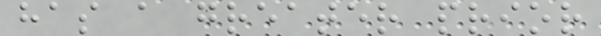has a greater prior
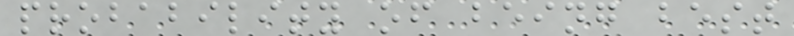probability of being best
